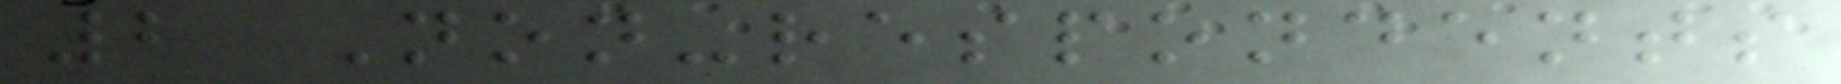2 Non-respondents
